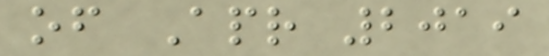of Apr 2019
